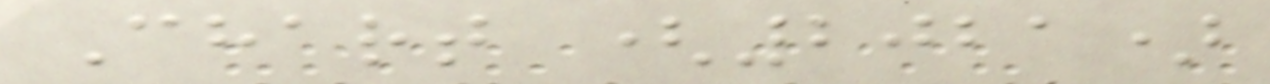Chart (2021)
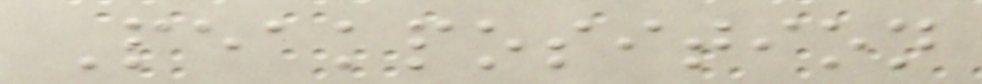Peakposition
